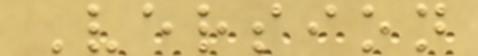Version
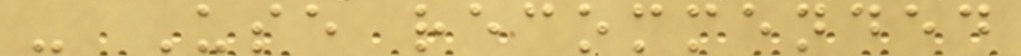- Use recommended
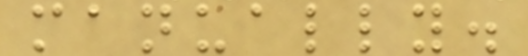manually.
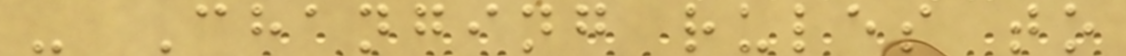- Changing rules to
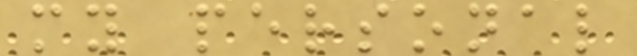my personal
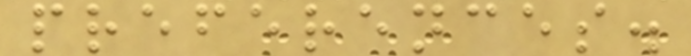preferences.
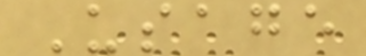Usage
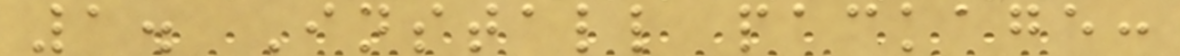1. Install package:
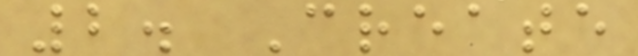2. Create
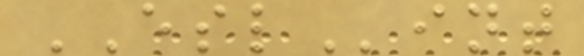ESLint
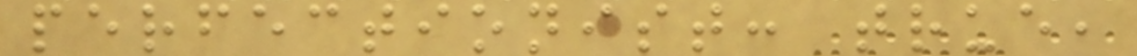perfectionist: true,
